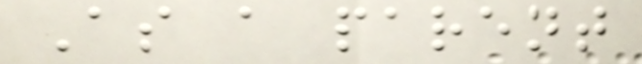As a parent
